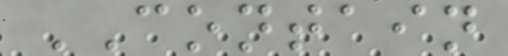CONTAIN
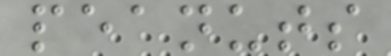peanuts
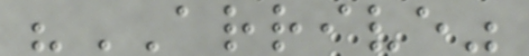"ARRIVE"
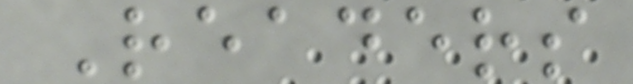Readers
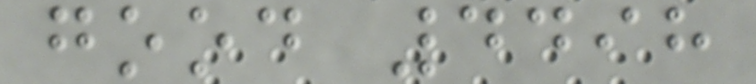good 4498
